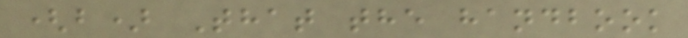(b) That the handbook
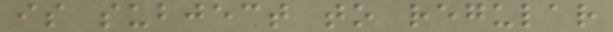is subject to regular
